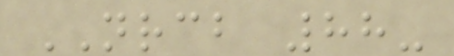NRCB 88-
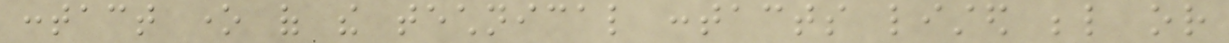contact one of the technical contacts listed below or
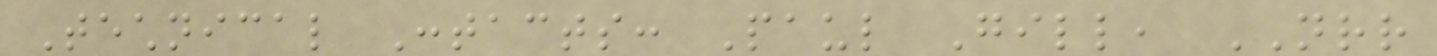Technical Contacts: Paul Gill, NRR
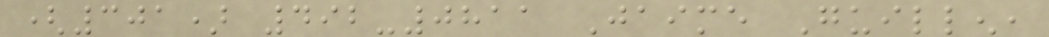(301) 492-0811 Jaime Guillen,
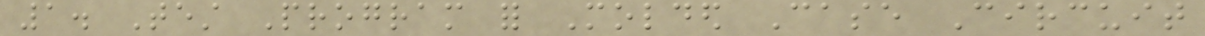1. Test Program for Molded Case Circuit
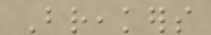Breakers
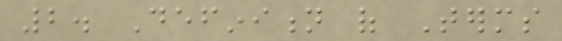2. Definition of Terms
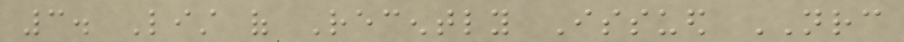3. List of Recently Issued NRC
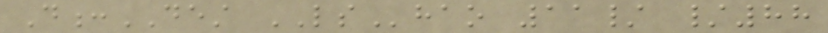D:DEST LShao 11/ /88
